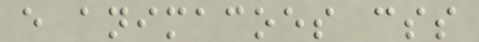e animacoes css
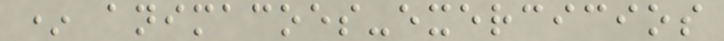* animacoes-exercicios
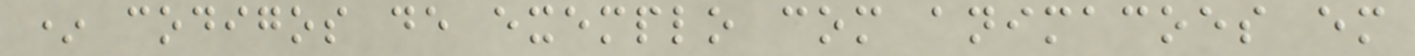* codigos de exemplo com animacoes em
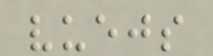vuejs
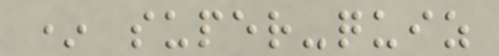* super-quiz
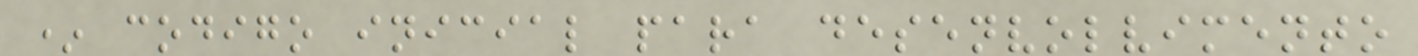* codigo inicial para desenvolvimento
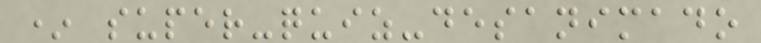* super-quiz-desanimado
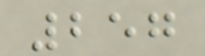257
